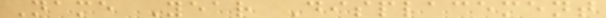Name Year Displacement
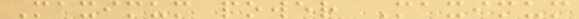Maximum power Maximum
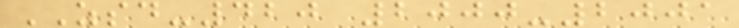ZSD-420 2000-2001
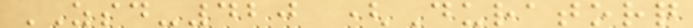ZSD-420 (Duratorq
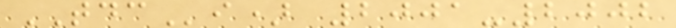TDCi) 2001-2002
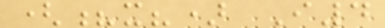(?x?) I4
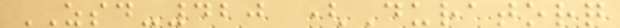ZSD-420 (Duratorq
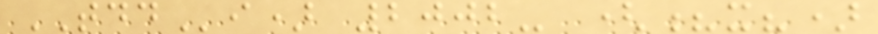TDDi) 2002- (?x?)
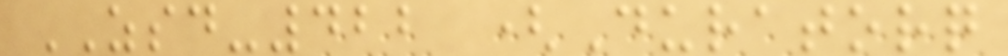ZSD-422 (Duratorq
